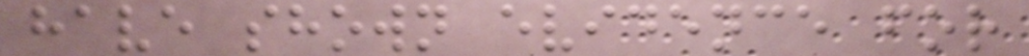have shown evidence for
